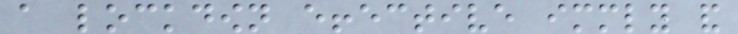a lockdown effective immediately and
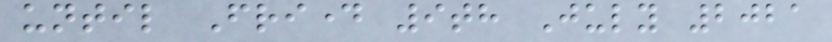until Friday 9th July 2021
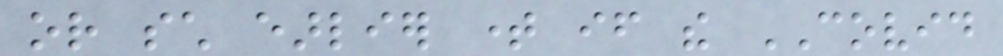or such earlier time if the COVID
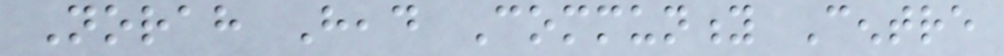Norah Head Community Centre
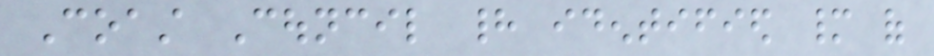Coast Council had identified many of
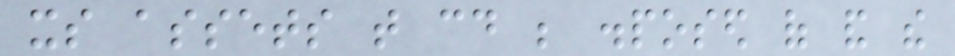its assets that could be disposed of and the
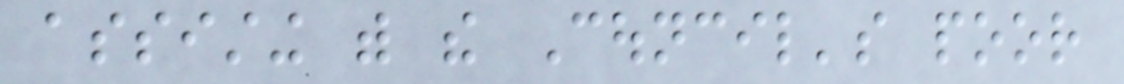assisting with the Council's poor
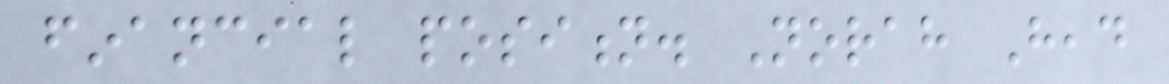financial position. Norah Head
